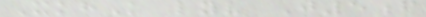XkhK lyv J5f
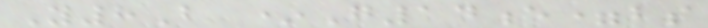Y8B *G14e=bs
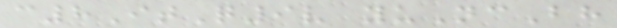c8ItQ9v yuNcBh
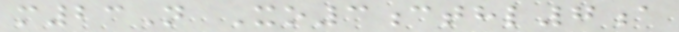m23N Xo3cthl7a
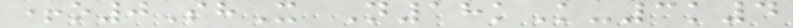+o0ShX N18kK-3k4
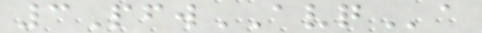3PfwAVQa
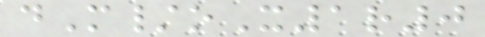dM/oX1r0
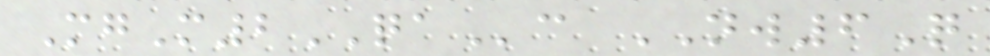MgM2QAc NW6Q
